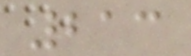213
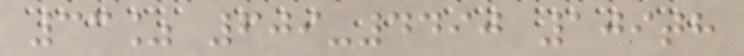33% 609-4490 109th
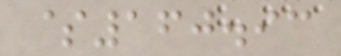$160.93
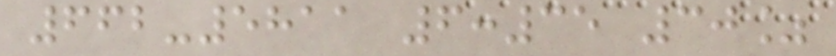662-5811 6:35 30%
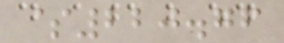$220.76
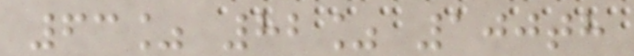63% 82% 100th
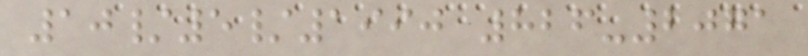10/5/1990 826-2071
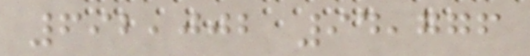692,002 94,776
